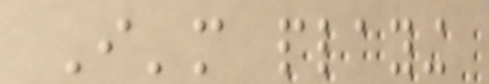I'm playing
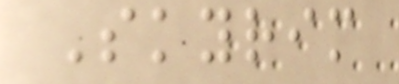Skyrim
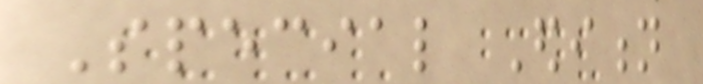Special Edition
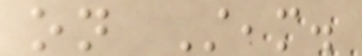on Steam.
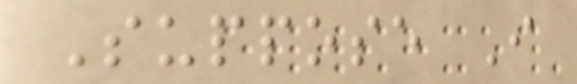Suppose I
